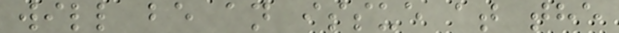will be an issue at the
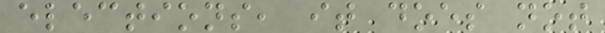elections, it does not
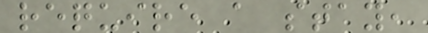require a stay,
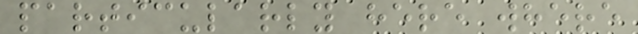particularly here where
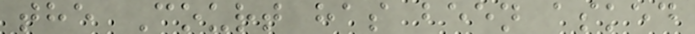the Court has been asked
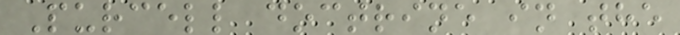Purcell doctrine in the
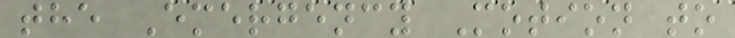the Emergency Motion to
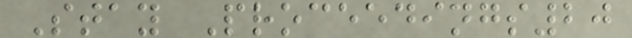Stay Proceedings20
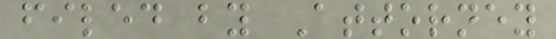filed by Attorney
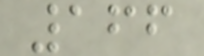166
